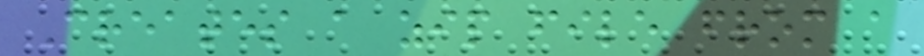Creates a zip file from a
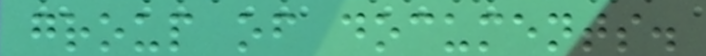group of documents.
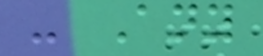- Any
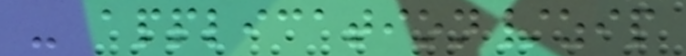- application/zip
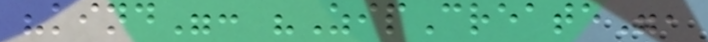"kind": "ZipCreate",
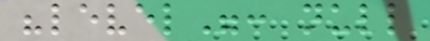"level": null
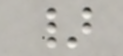}
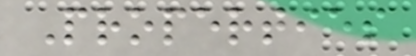Properties
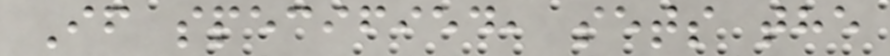If specified, sets the
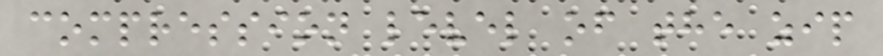compression level of the zip
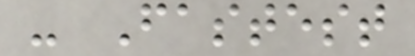- Fastest
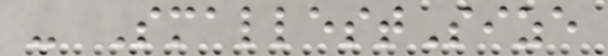- SmallestSize
